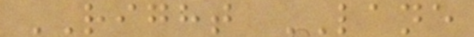RIGHT LANE
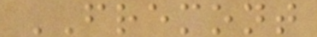FREMONT
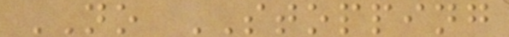NO STOPPING
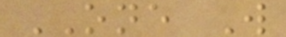ONE W
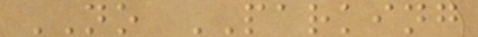NO PARKING
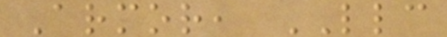Armor, LLC
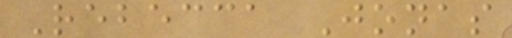Rebecca Jonas
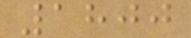1800
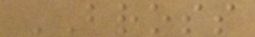BROSS
